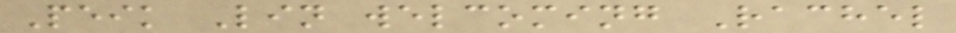Peik Lin welcoming Rachel
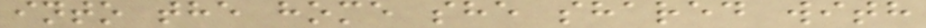into the home she shared with
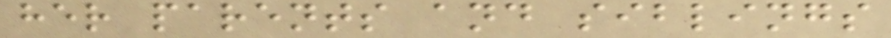her parents and siblings
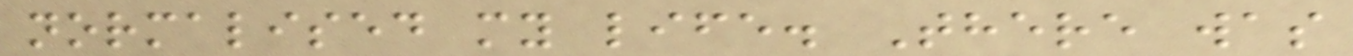normalised my life. There was
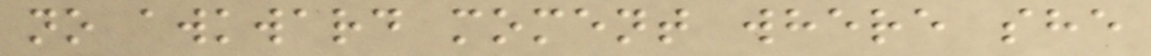no awkward moment where she
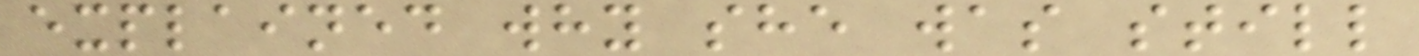explained why she was still
